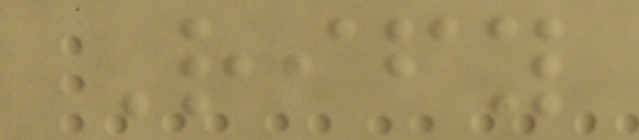Rify
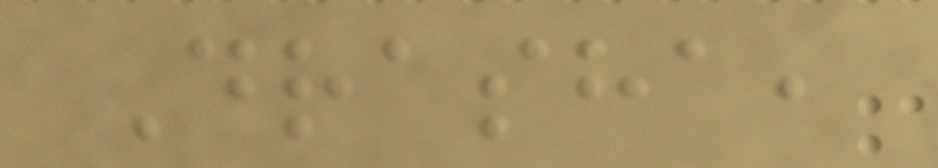Drasha,
